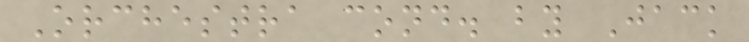Orchestra cond. by Jack
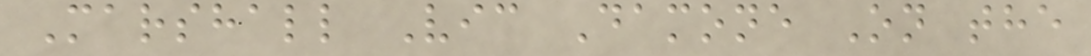Marshall Vic Damone On the
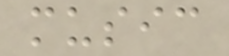music
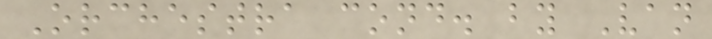Orchestra cond. by Van
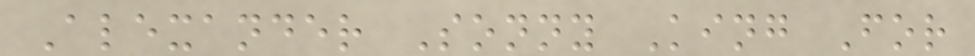Alexander Sonny King For
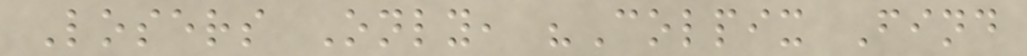Losers Only, "Colpix Find
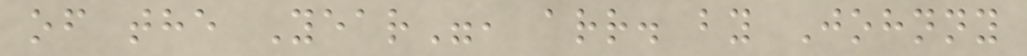of the Year", arr. by Johnny
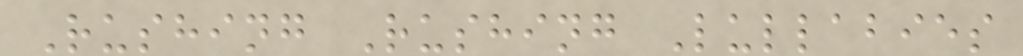Rushing Rushing Lullabies
